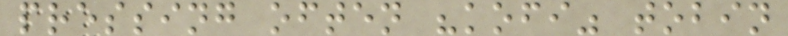pressing often "kofi" tobin
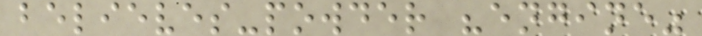believes-powder "engine"
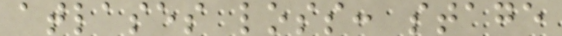atlases loss: stage
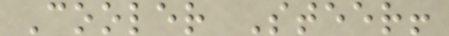Cooler Steer!
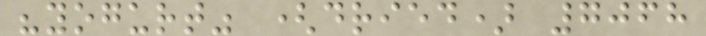"yogurt" (dried) 7068
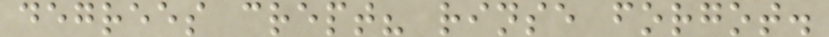degrees crept? rinse forgot.
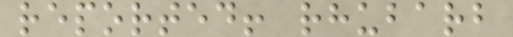reported! rhubarb
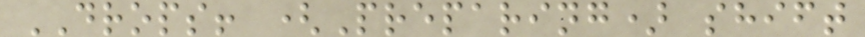DROPS! (Preparing) shift
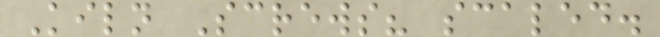Kiln Screws? scaled.
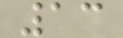13
